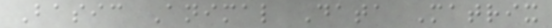Basic Animal Data Matrix
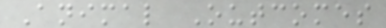Animal Outcomes
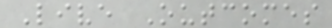Live Outcomes
